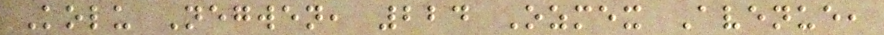Kolu Negwen, 224 Ozmex Avenue,
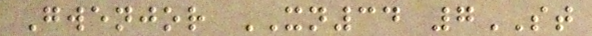Gwenjor XN34 7ST
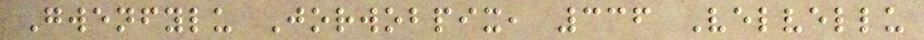Gwenfylu Jorwobpix, 336 Velvellu
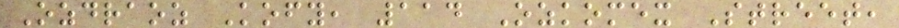Ozdraoz Kofy, 114 Ozkomex Street,
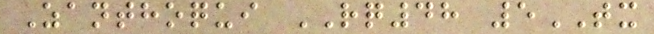Zanthoqui RQ48 5TX
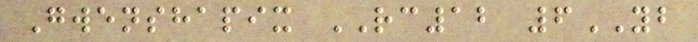Gwenshapix RC12 6YB
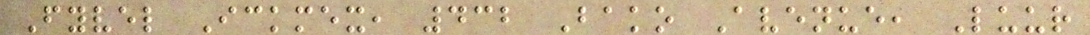Fyvel Ickmex, 432 Bako Avenue, Luur
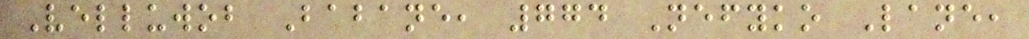Velluwob Babane, 774 Nefyko Lane,
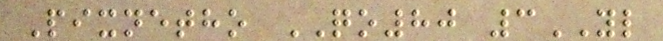Pixnetho QO80 3YL
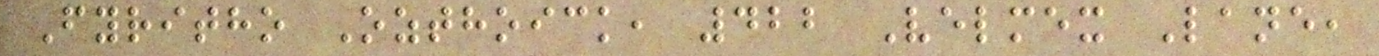Fyritho Ozthoick, 422 Velmex Lane,
